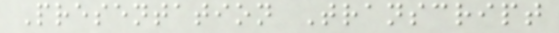Presentation Transcript
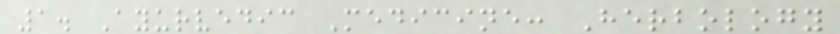1. Ayurvedic Medicine: Herbology
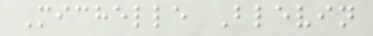Michelle Blevin
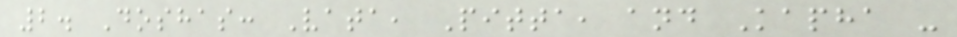2. Doshas: Vata, Pitta, and Kapha -
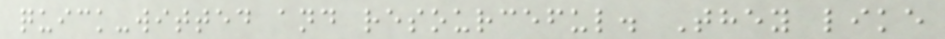quick-witted and resourceful. They like
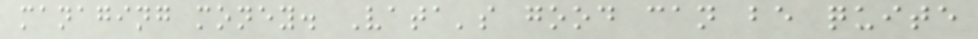managing money. Vata's good can be quite
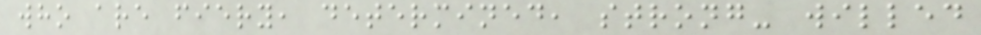who are fiery, determined, strong- willed
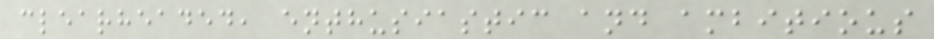clearheaded, enthusiastic and ambitious
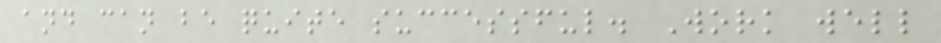and can be quite successful. Work well
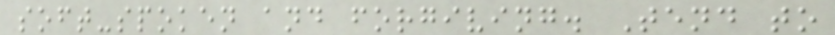soft-spoken and forgiving. Tend to
